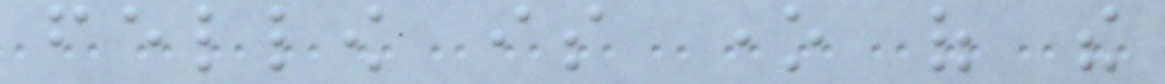fellow is one of the
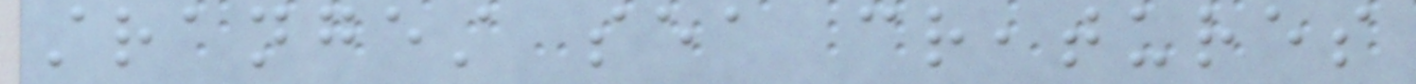strangest sea creatures
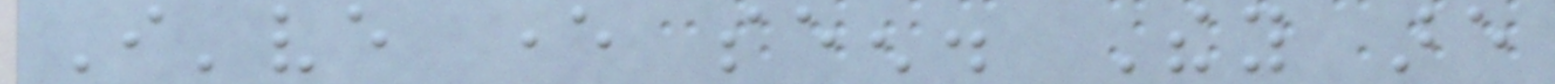I've ever seen. They are
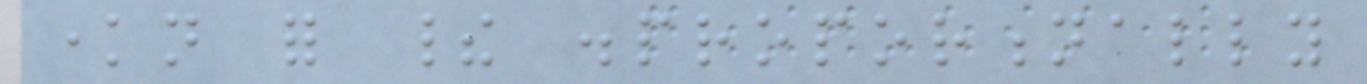known for their disproportionally
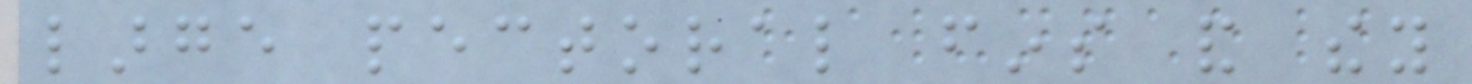large pectoral fins and they
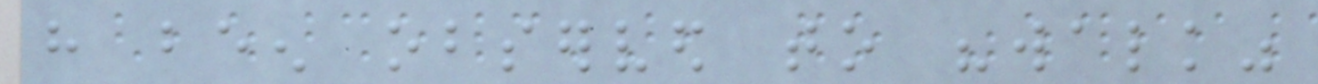have been observed to "walk"
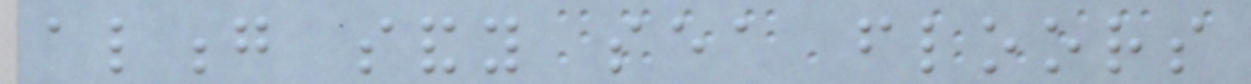along sandy sea floors
